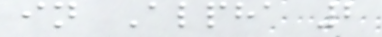in Alpha 2
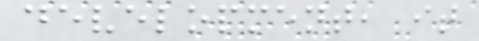development, it
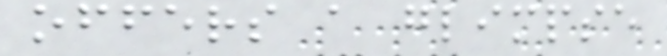offers a glimpse
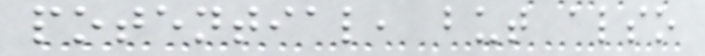potential, but also
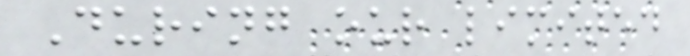During our limited
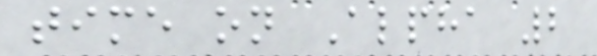time on Alpha 2
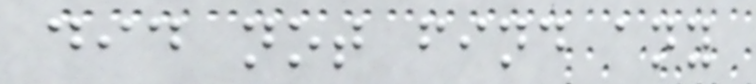did not find any
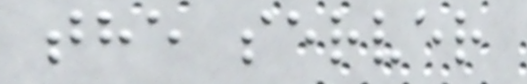the server
